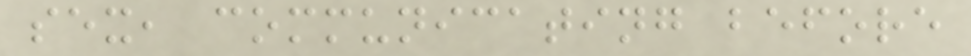sex, communicating before
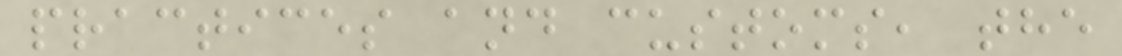practices and customs, the
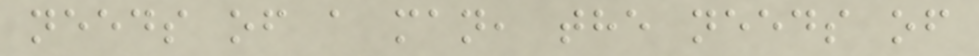needs of a man, the needs of
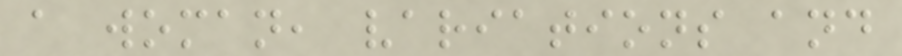a woman, variations and
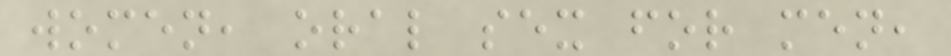women, oral sex for men,
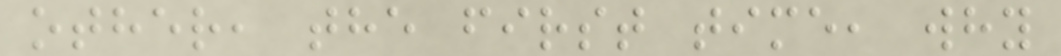other, the first time, why
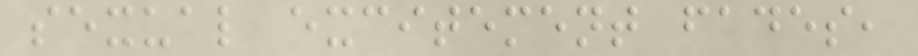sexual excitement fades,
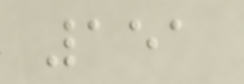151
